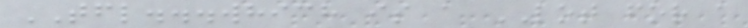TFL...which is a LOT for a
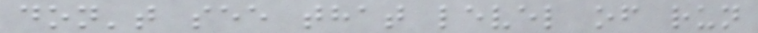don't see that level of run
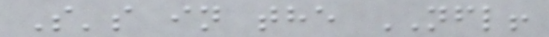S's in the NFL!
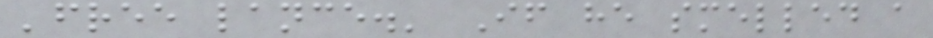'free lance.' If he smelled a
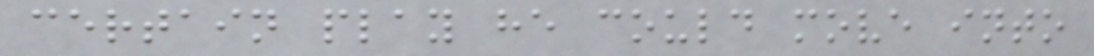certain play he could move into
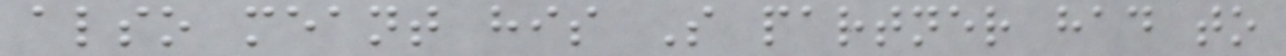also meant his S partner had to
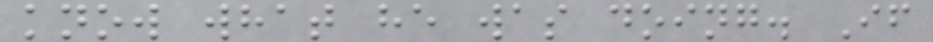know what he was doing. If
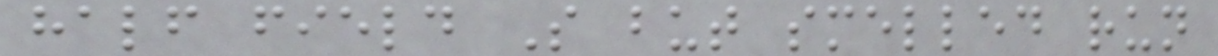half field S but smelled run
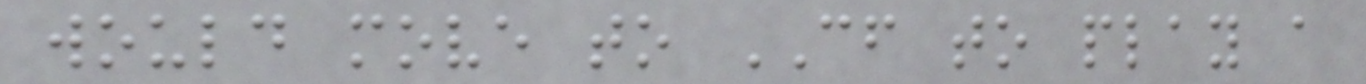would move to CF to play a
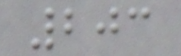203
